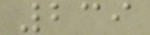239
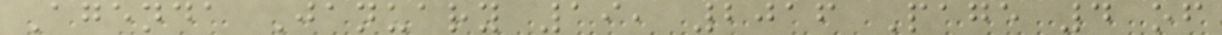Agenda January 19, 2016 Page 4 of
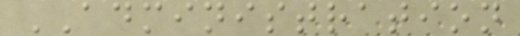ADMINISTRATION
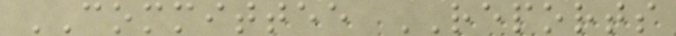COMMITTEE REPORTS
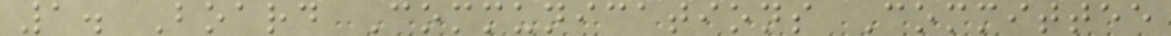1. Board Communications Committee
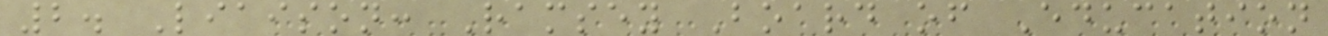2. Liaison: Ramsey Board of Education
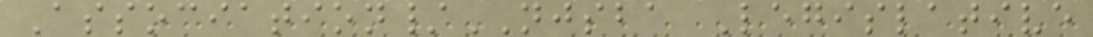Association/NJSBA Legislative
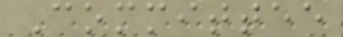Committee
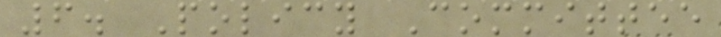6. Policy Committee
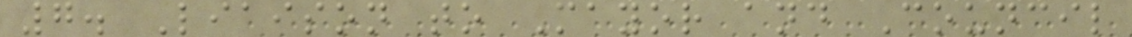7. Liaison to Mayor and Council
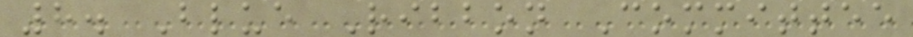8. Blue Ribbon Committee
